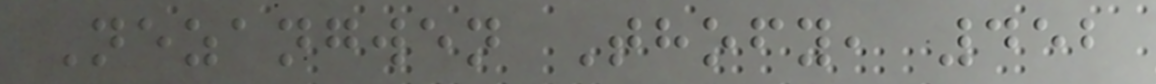Nezangwen Thofy, 452
